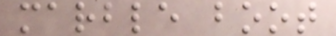marble boot
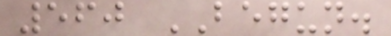560 BEGUN.
